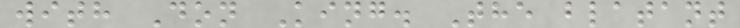with Don King. The blatant
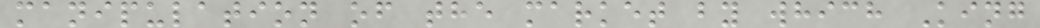manipulation of the market by which King
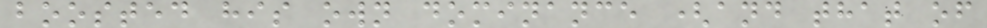boosted his own dominance (and that of
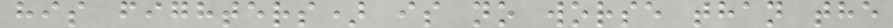his fighters) is no worse than the
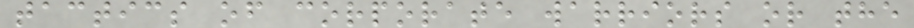tactics of corporate warriors or the
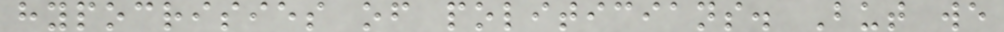hypocrisies of politicians. But we
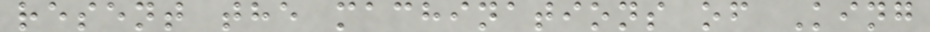resent the machinations of King
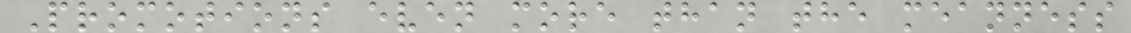Promotions even more than the meanness
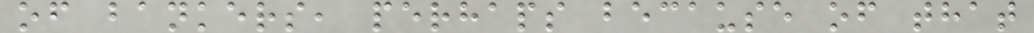of bankers, perhaps because of that
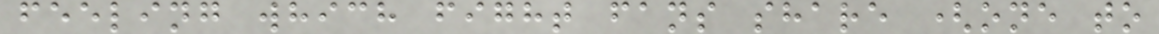feeling which fight fans share (one to
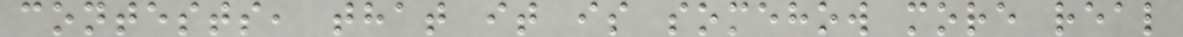contests, that it is somehow more real
